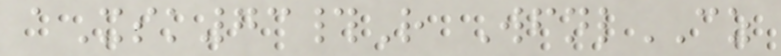aXsk73#R WfnlCZ
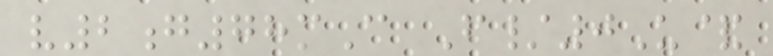v2g78mC F/0U&
